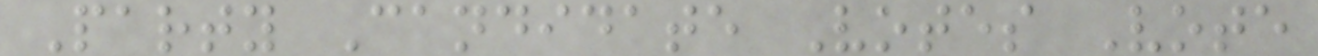Party Candidate Votes Vote
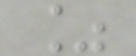%
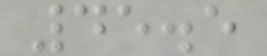45.5
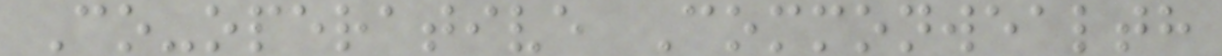Co-operative Commonwealth
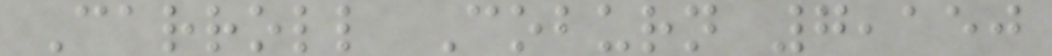Carroll Coburn 7,150
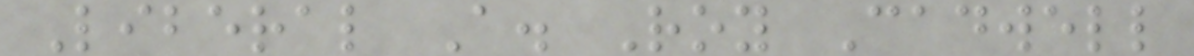Liberal A. Roy Cadwell
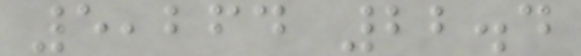5,264 22.4
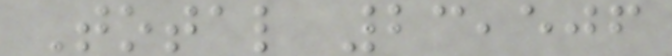Total 23,506
